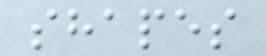shapes
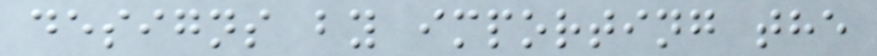designs by importing the
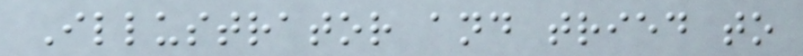Illustrator and tried to
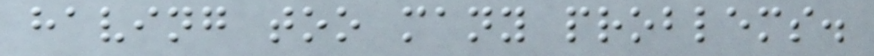having too many problems.
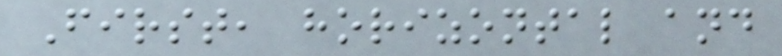First, horizontal and
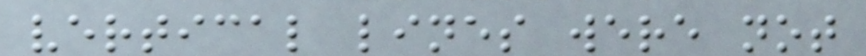vertical lines were not
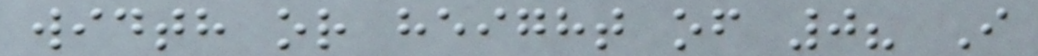width or height of 0? I
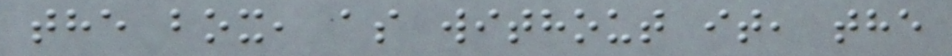the box, as without it, the
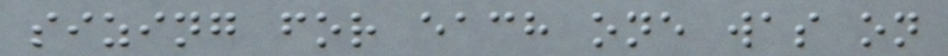sizing for each one was on
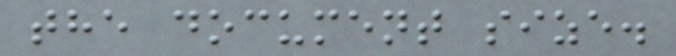the document size.
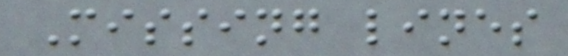Missing lines
